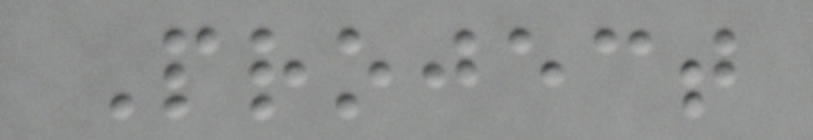Project
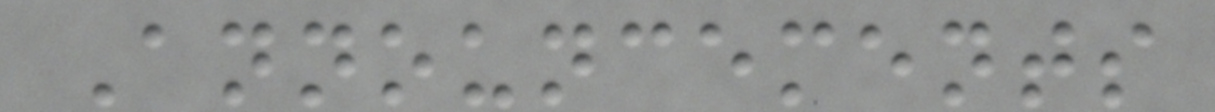Announcements
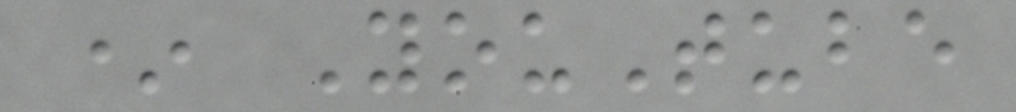* YouTube
